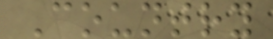Country
